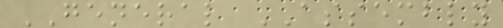GENERAL ASSEMBLY
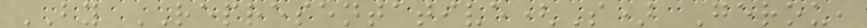BY REPRESENTATIVE(S) Gerou,
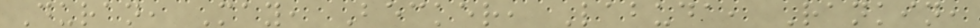Duran, May, Becker, Labuda, Rankin,
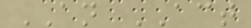AN ACT
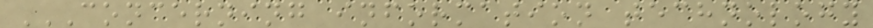CONCERNING INFORMATION TECHNOLOGY
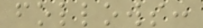follows:
